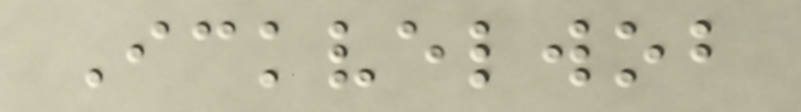Ickvelwob
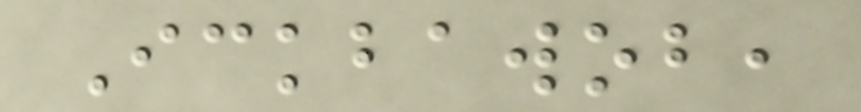Ickbawob,
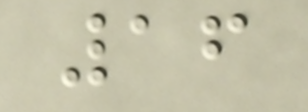16
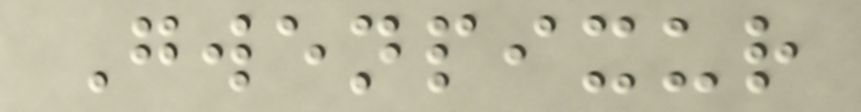Gwenpixur
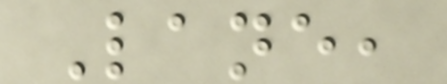Lane,
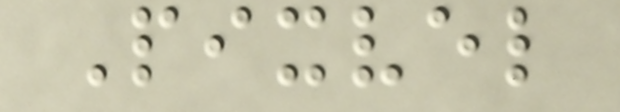Pixvel
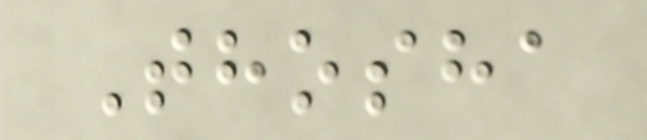Thosha
